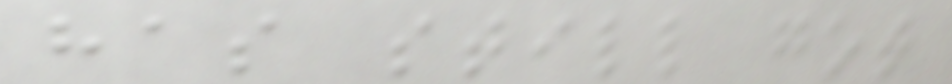has still got
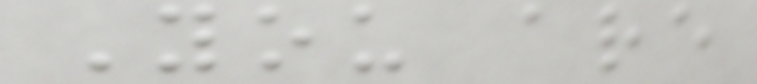You are
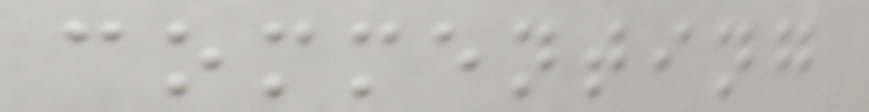commenting
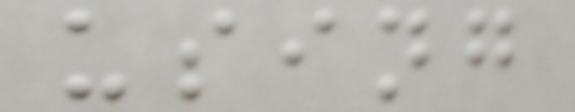using
